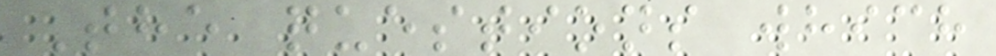The questions which
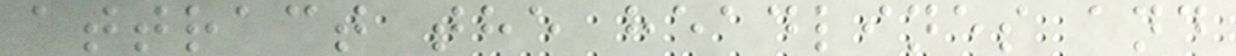attract the headlines and
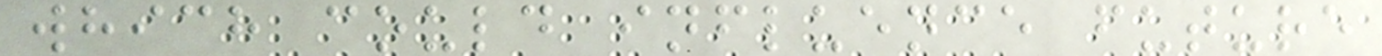which could influence future
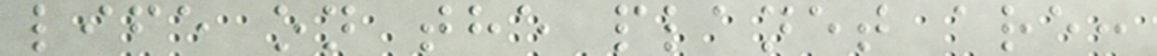life on the planet are:
